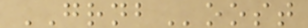GRNBoost
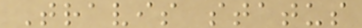Travis status
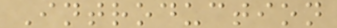Introduction
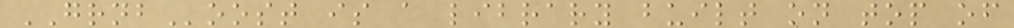GRNBoost is a library built on top of
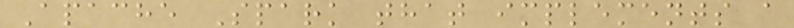Apache Spark that implements a
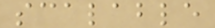scalable
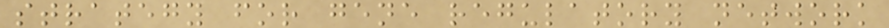strategy for gene regulatory network
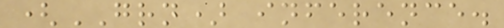(GRN) inference.
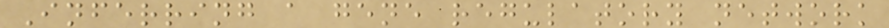Inferring a gene regulatory network
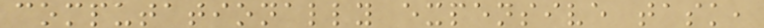computationally expensive task,
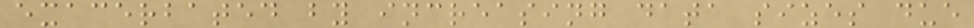exacerbated by increasing data sizes due
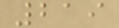219
